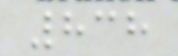838
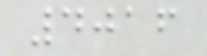4016
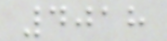4018
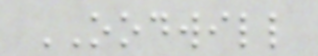OODWILL
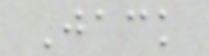Jack
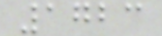1723
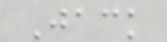Jack
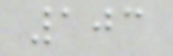103
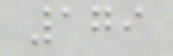179
